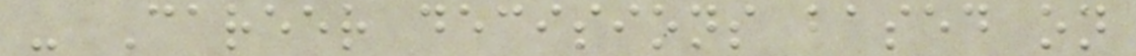- Career decisions based on
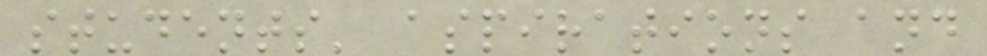students' aspirations and
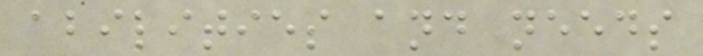abilities and needs
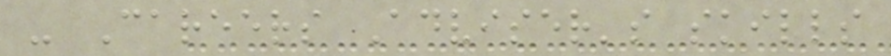- Careers Adviser's skills
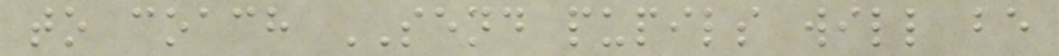to coach SEND pupils will be
